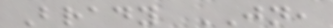Brady JN,
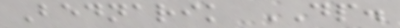Bednarik DP.
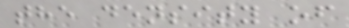the density of
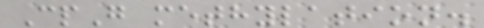CpG methylation.
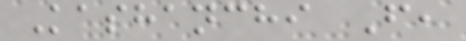Kashanchi F,
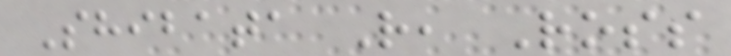Shibata R, Ross
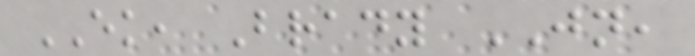EK, Brady JN,
